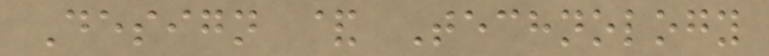Design & Technology
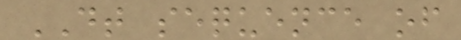DT sequence of
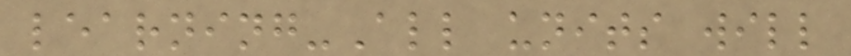learning-All units will
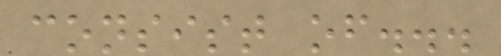consist of...
